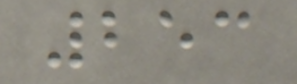253
